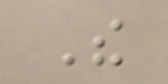The
